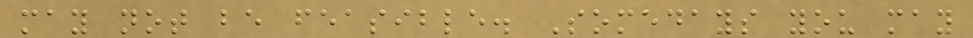may not be feasible. Somedays you may
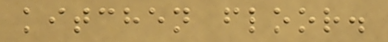kitchen floor.
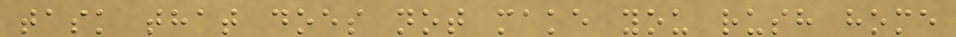task that does not make you rush home
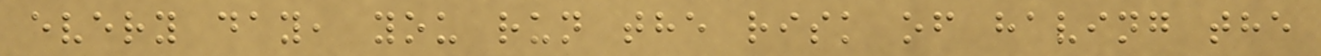every day, you run the risk of having the
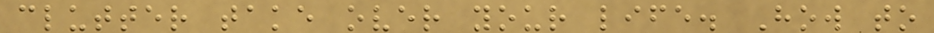clutter take over your life. How to
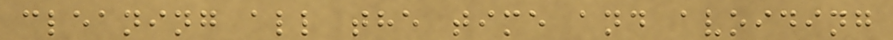cleaning all the time and avoiding
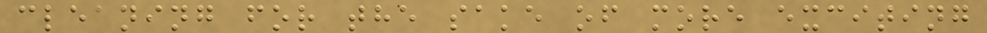cleaning for the sake of more exciting
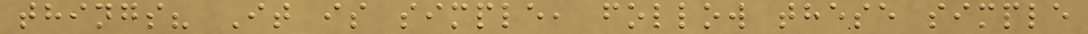things? It is simple, follow these simple
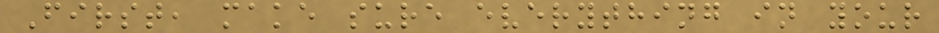First, make sure everything in your
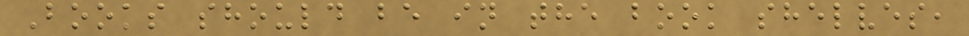Books should be in the book shelves,
